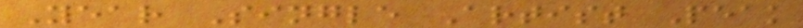Year Single Artist Peak
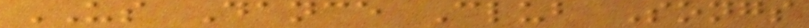US Dance Club Songs
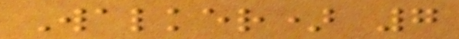Walker) 7
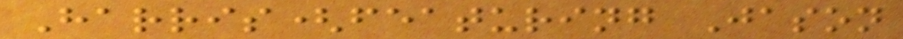Harris(featuring Jason
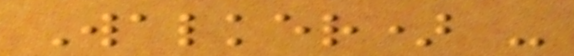Walker) -
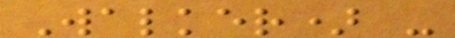Walker) -
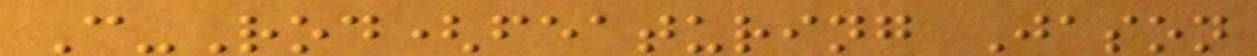C-Rod(featuring Jason
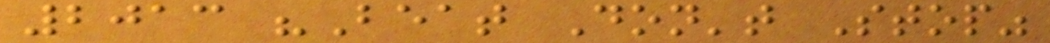2013 "Beat Don't Stop"
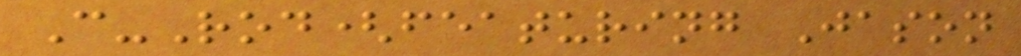C-Rod(featuring Jason
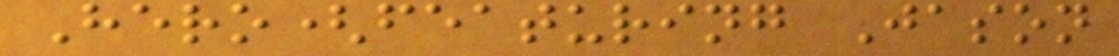Hero(featuring Jason
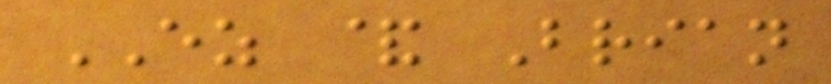EZ & Brian
